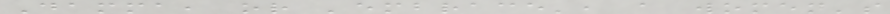Damma, or 'embrace', a women's
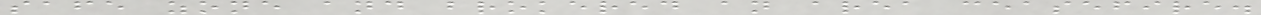safe zone and brokered an area ceasefire.
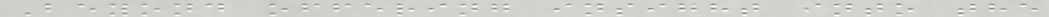Beyond offering insight into the
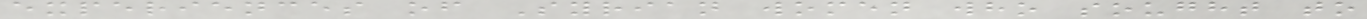experiences of Syrian women who sought to
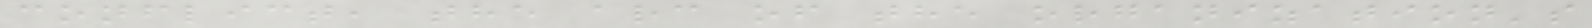conflict, the arc of the organization's
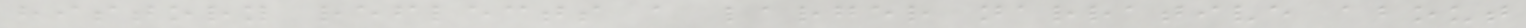history reflects a larger narrative about
